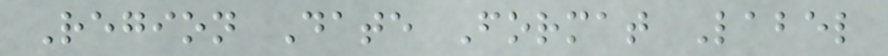Region Date Format Label
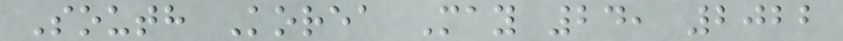South Korea May 24, 2022
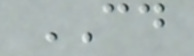CD
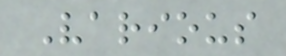Various
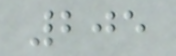205
